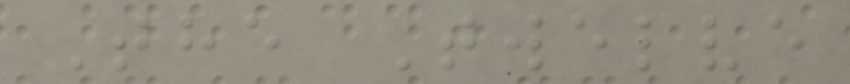The Twelve
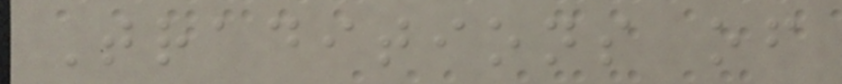Traditions of
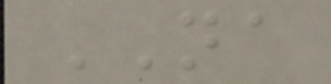NA
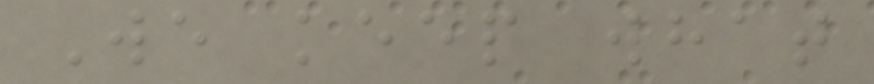We keep what
